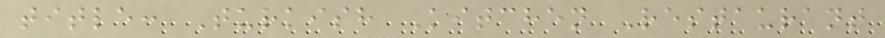title: Turkish Kitchen Restaurant
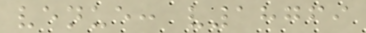venue: v18769
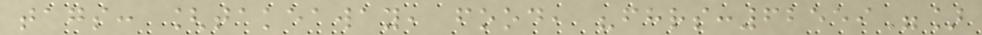tags: [takeaway, food, "fhrs:62559"]
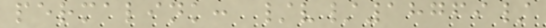permalink: /v/18769/
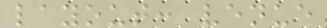layout: venue
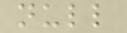null
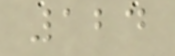124
